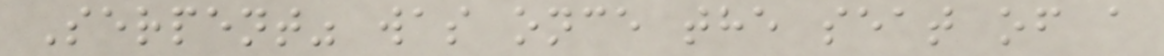Serpent" was once the seat of a
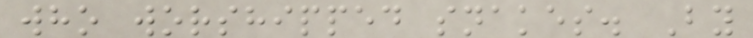who worshipped snakes. By
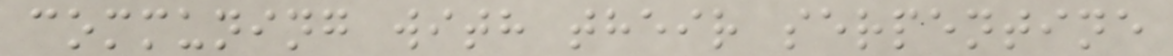communing with their serpentine
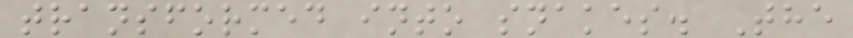transformed into snakes. The
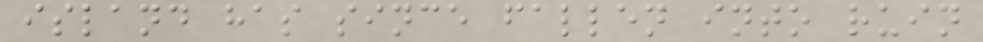island has since fallen into ruin
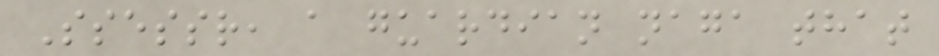Ssessr, a guardian naga that
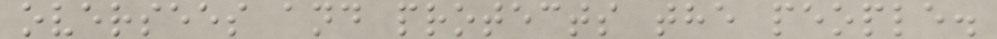oversees and protects the people.
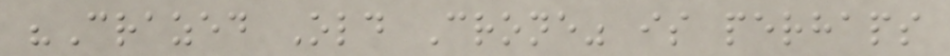"Crazed Old Crone" is perhaps
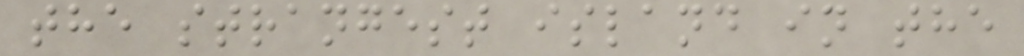the strangest island in the
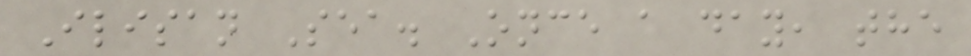Ilisan Sea. Once a day, the
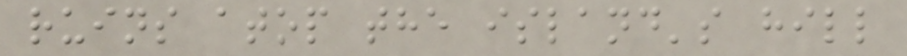ruins atop the island's hill
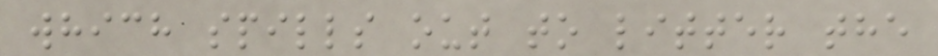which spills out to litter the
